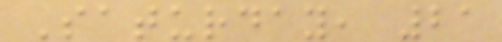Saturday, 21
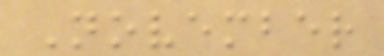November
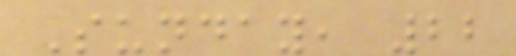Sunday, 22
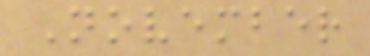November
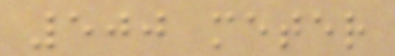500 meter
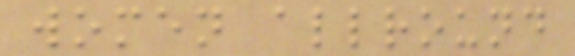women allround
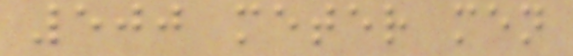500 meter men
